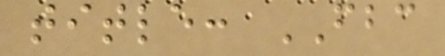title: FBC
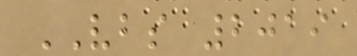VBS 2019
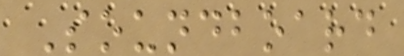Soundboard
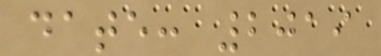date: 2019
